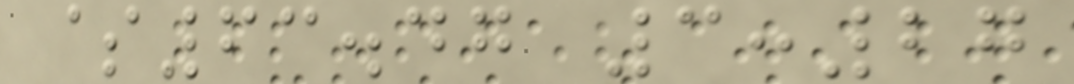$63.47 3:27
